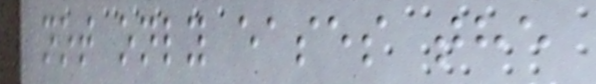not only eases the
